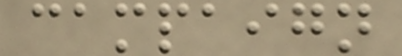campaign
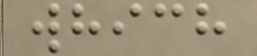which
